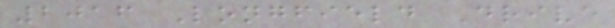2016 Longfield Drive
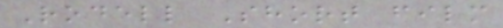Rodell Short film
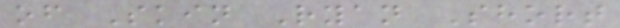of Skin Ryan Short
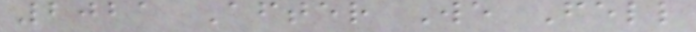2021 After We Fell
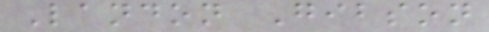Landon Gibson
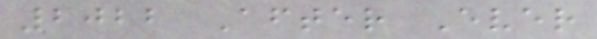2022 After Ever
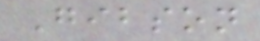Gibson
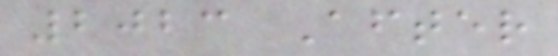2023 After
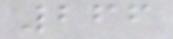266
